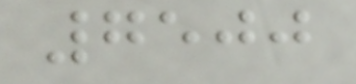7500
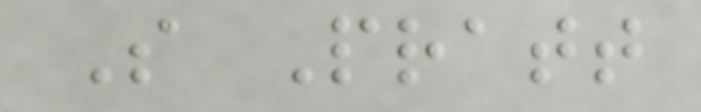S Pratt
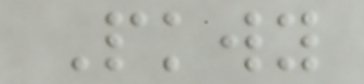Pkwy
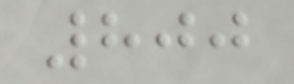800
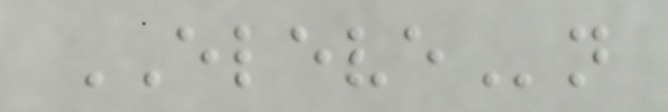ELEVEn
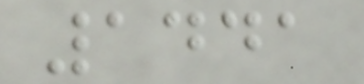1441
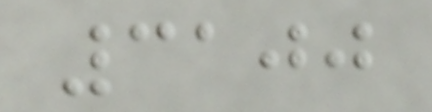3100
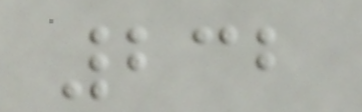232
